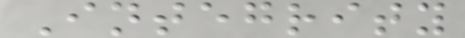Integrity
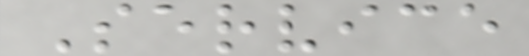Service
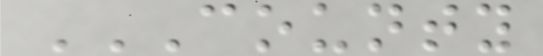COUNTY
